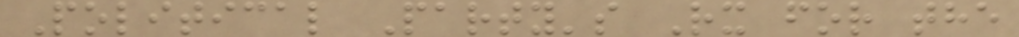Political Party's Rx for the
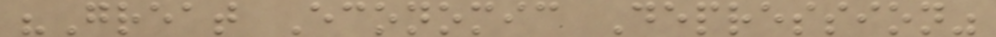"Great Economic Depression"
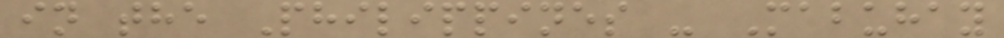in the Philippines - Mabuhay
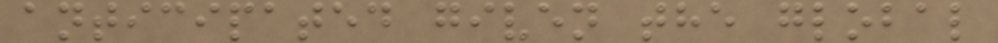anticipated given the global
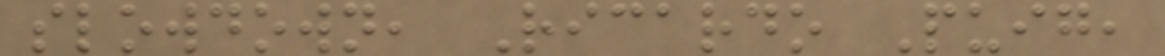slowdown, Ricardo Puig,
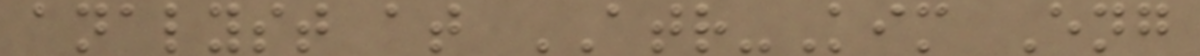analyst at ATR-Kim Eng
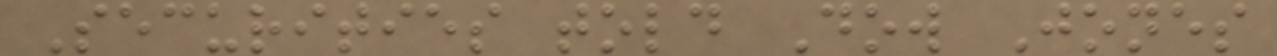Securities told Dow Jones
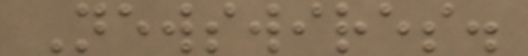Newswires.
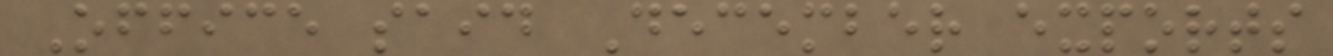Office said December exports
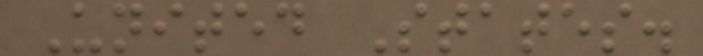United States.
